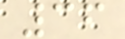36
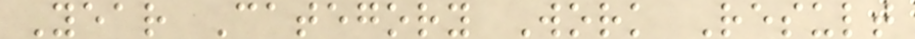Year Category Work Result
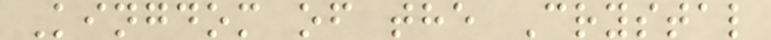Kingdom of the Crystal
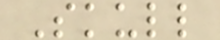Skull
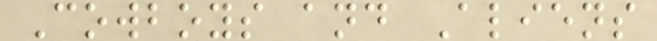Cowboys and Aliens
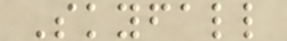Skyfall
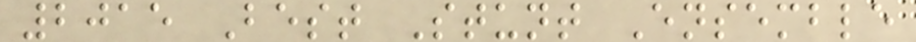2015 Best Stunt Ensemble
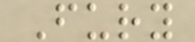Fury
